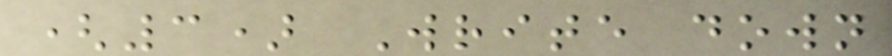(3) Write down
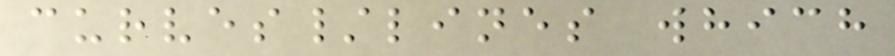curves/lines which
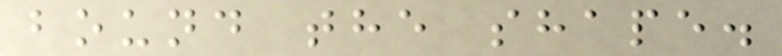bound the shape.
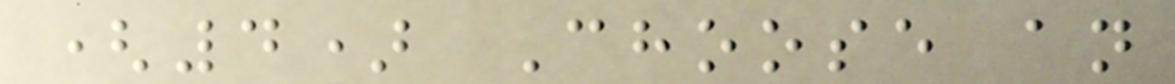(4) Choose an
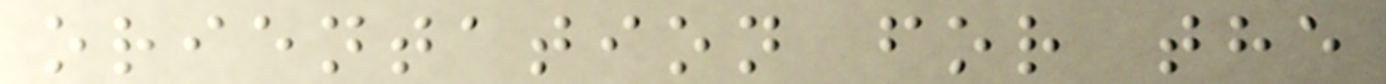orientation for the
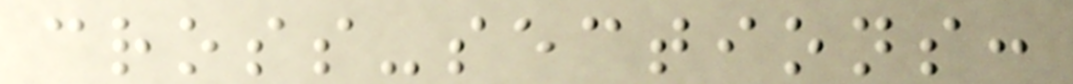cross-sections:
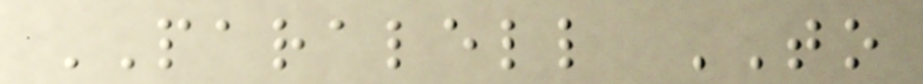PARALELL TO
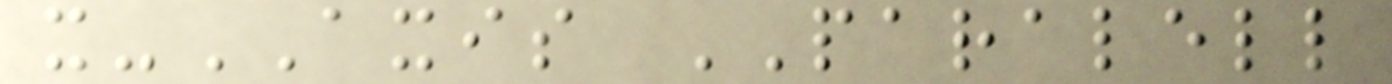x-AXIS PARALELL
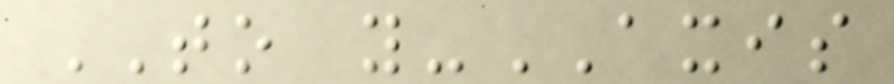TO y-AXIS
